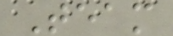Team
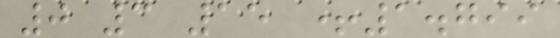0 3 15 +1.799
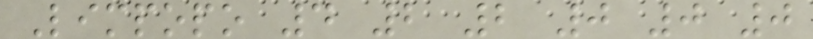Limpopo 4 2 2 0 0 0
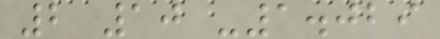2 10 -1.029
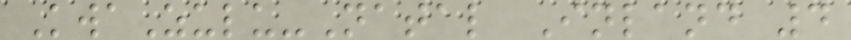KwaZulu-Natal Inland 4
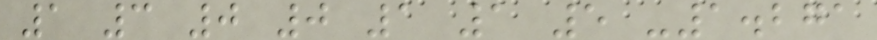1 3 0 0 1 1 5 -1.271
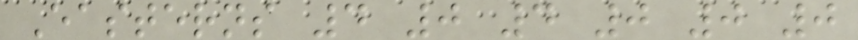Easterns 4 0 4 0 0 0
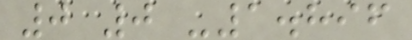0 0 -1.896
